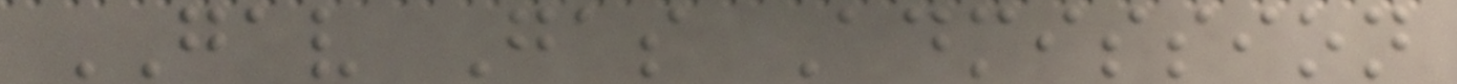GAV Gas Admission
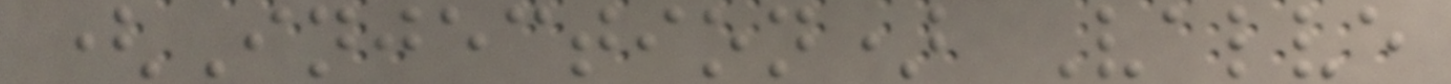(Injection) Valve
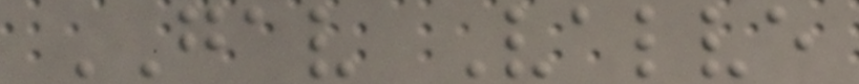GAV Valve
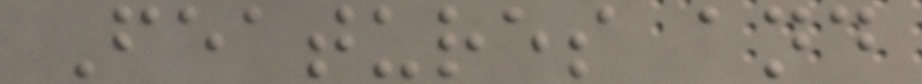Features and
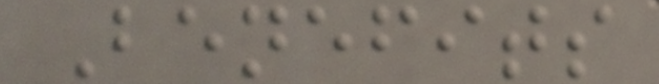Benefits
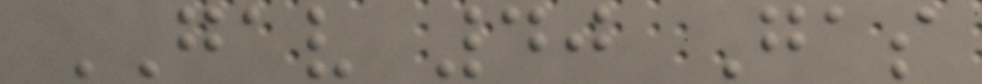GAV 40 Gas
